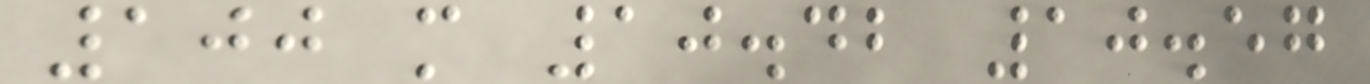100 m 10.42 10.57
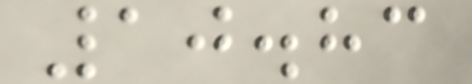10.83
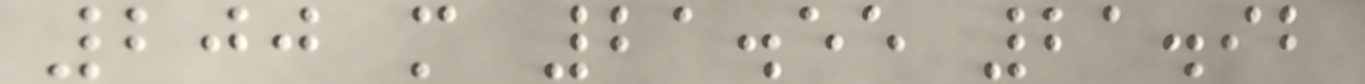200 m 21.55 21.92
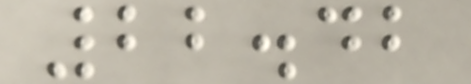22.42
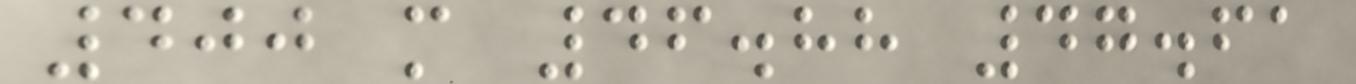400 m 46.88 47.61
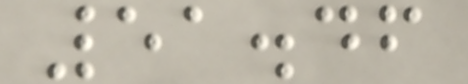51.46
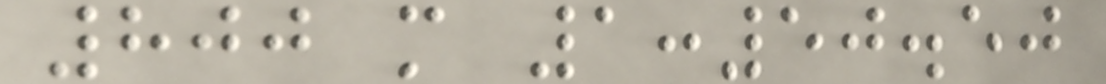800 m 1:50.50
